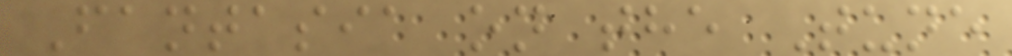Fantasia on the Tune
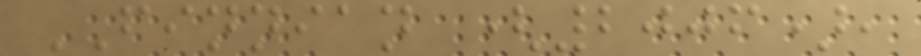FINNIAN (2006),
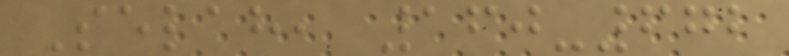Selah, 160-672
